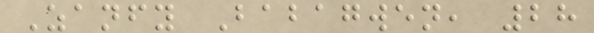Zanfy Babagwen, 28
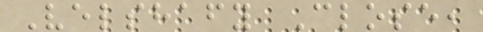Velshafy Close,
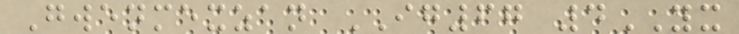Gwenmexzan IG67 4YX
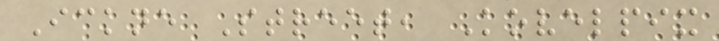Ickne Street, Kovelpix
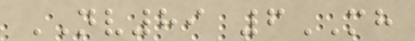NV89 6MH
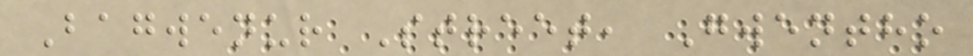Bagwenur Street, Gwentho
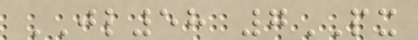JL58 7PX
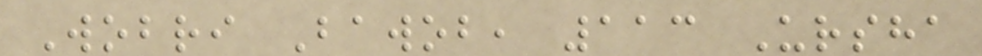Wobri Bawob, 113 Ursha
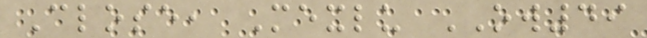Close, Mexlu OW49
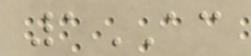1AC
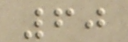60
